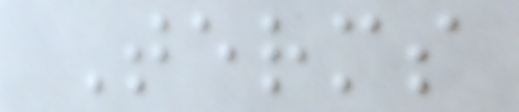Terms
